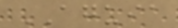AGUIA
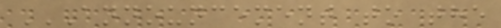ANNOUNCEMENT TO THE
